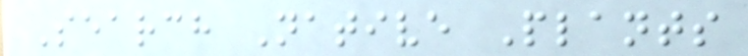Search Native Plants
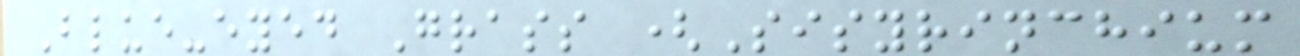Blue-eyed Grass (Sisyrinchium
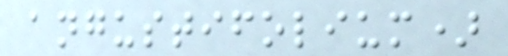angustifolium)
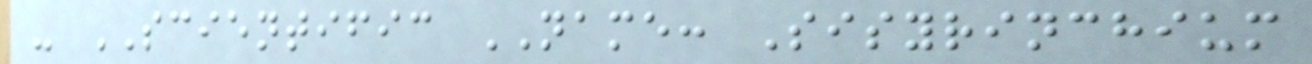- SCIENTIFIC NAME: Sisyrinchium
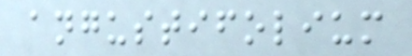angustifolium
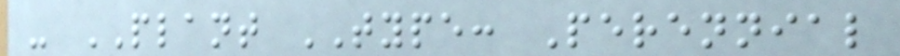- PLANT TYPE: Perennial
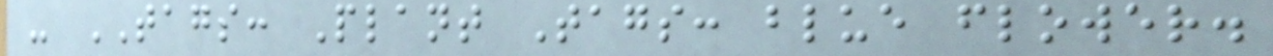- TAGS: Plant Tags: blue flower.
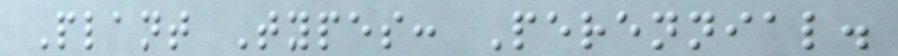Plant Types: Perennial.
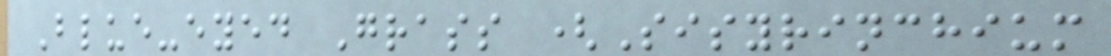Blue-eyed Grass (Sisyrinchium
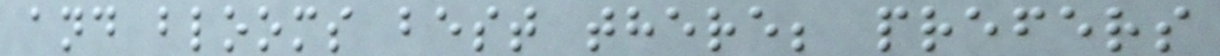and blooms best there; prefers
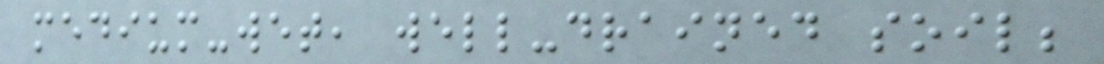medium-wet, well-drained soil;
